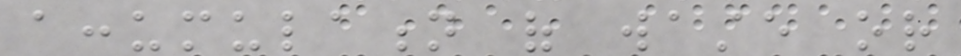accumulation of waste or
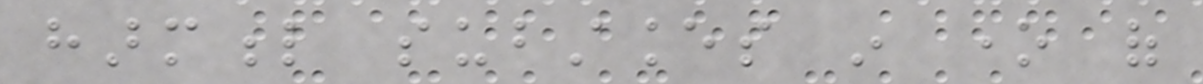harmful substances in one of
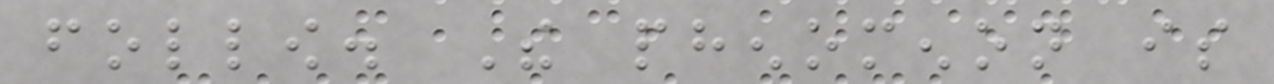follow. The phenomenon is
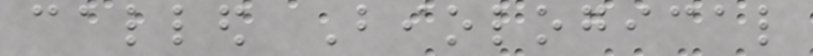called Biological
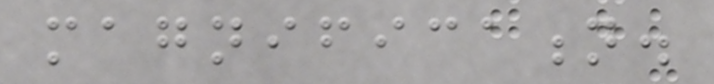magnification.
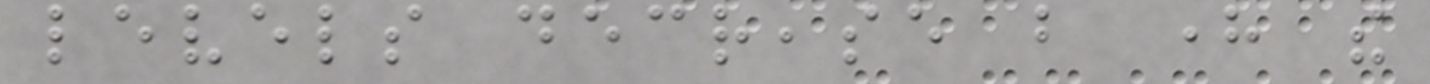levels decrease but here the
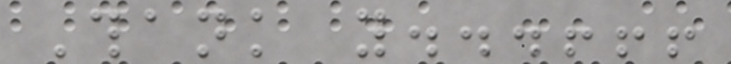Thank you...!!!
